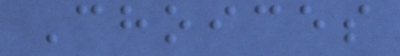Choices
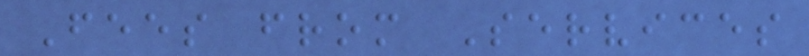Fees from Services
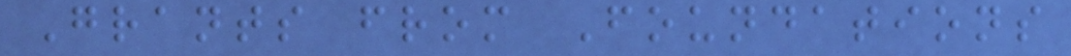Grants from Foundations
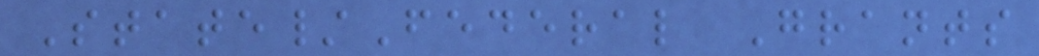State/Federal Grants
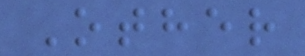Other
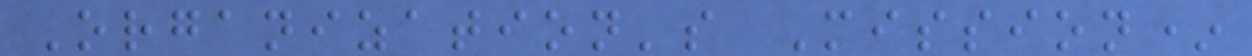Organization's Mission*
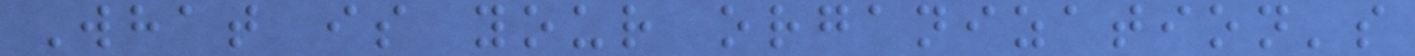What is your organization's
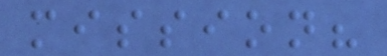mission?
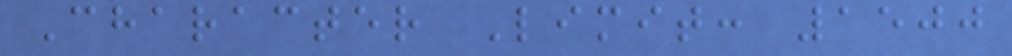Character Limit: 1500
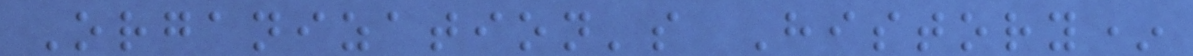Organization's History*
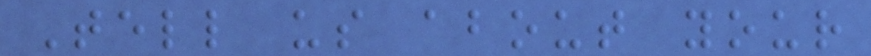Tell us about your
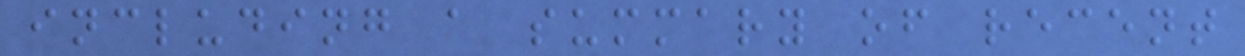including a summary of recent
